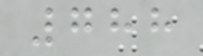788
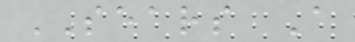SEARS A
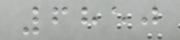6850
